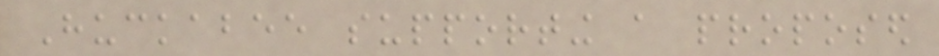Huckabee supporting a proposed
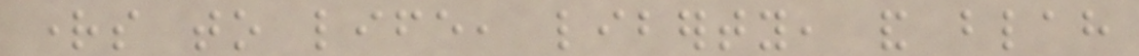rights to life, liberty, and blah
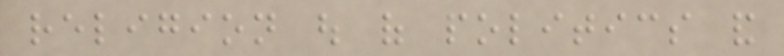religion out of politics and
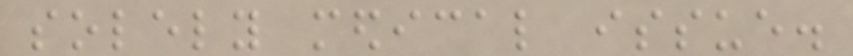solely medical issue.
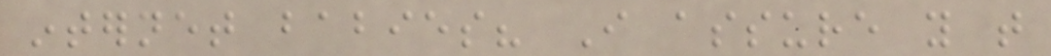internet babies? I assure you that
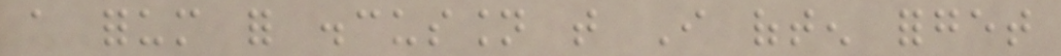a forum for discussion that I often forget
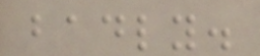badly.
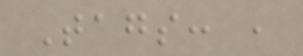Tags: ,
